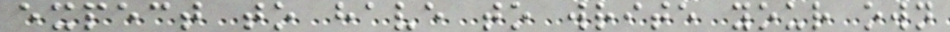expect to have to write your own
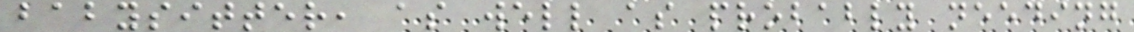babysitter, as well as probably needing
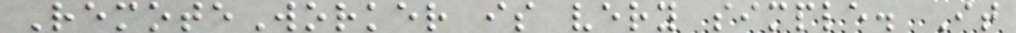RemoteWorker is very simple. It
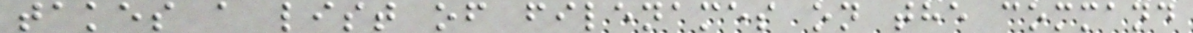takes a list of filenames on the command
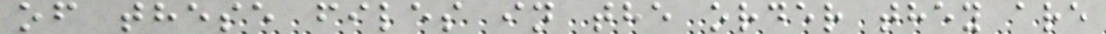of these files in the order they are
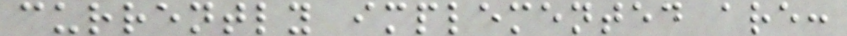currently implemented are:
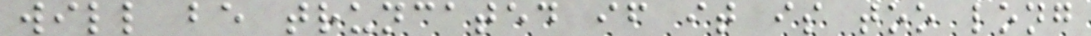will be truncated if it is too long
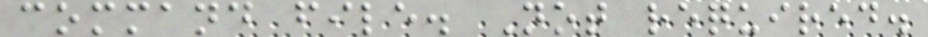command file. Not required.
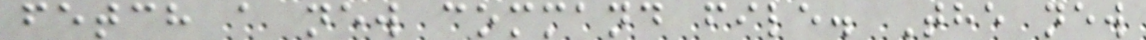fetch a new command file. The new
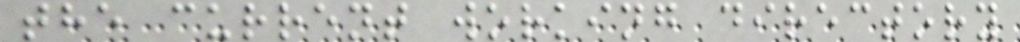the current working directory
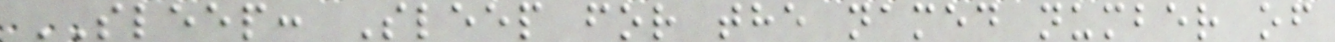SLEEP: Sleep for the named number of
